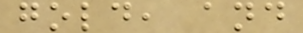gold, and
